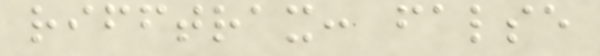rifftrax: false
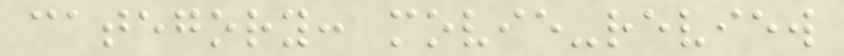category: movie-review
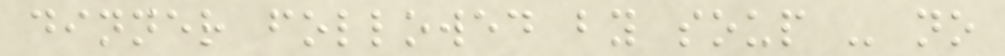dinner followed by soup - no
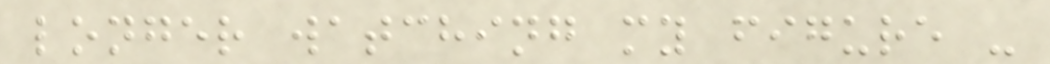longer watching my figure -
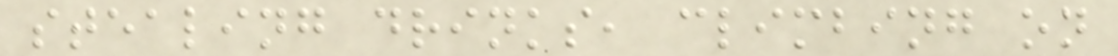stealing drinks, climbing on
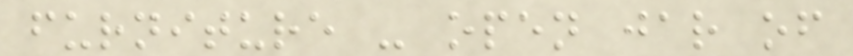furniture - open jar of
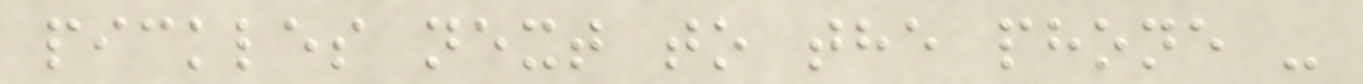pickles next to the phone -
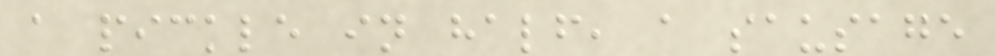a pickle in half, a sausage
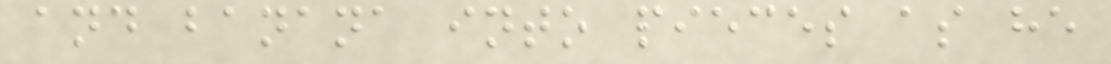and banana into pieces as he
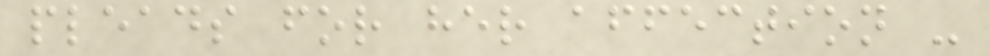pleads for her affection -
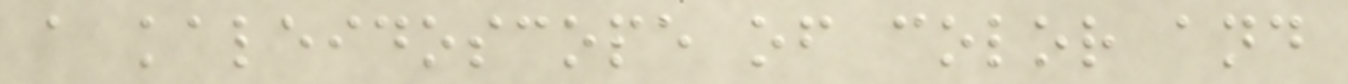a kaleidoscope of color and
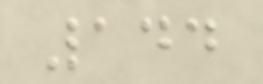144
